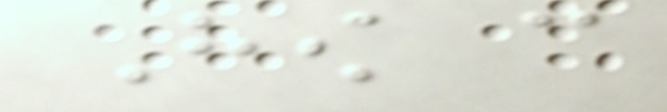How can
